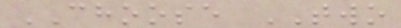CHOOSE TWO
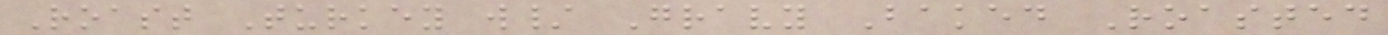Roast Turkey w/ Gravy Baked Roasted
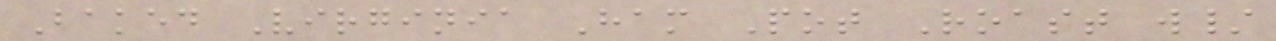Baked Virginia Ham Pot Roast w/
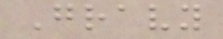Gravy
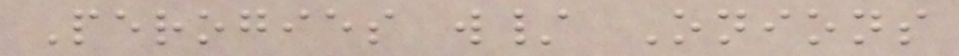Perogies w/ Onions
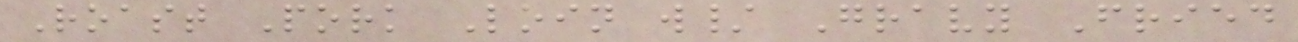Roast Pork Loin w/ Gravy Fried
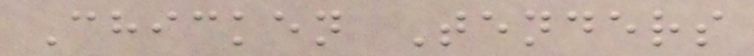Chicken Tenders
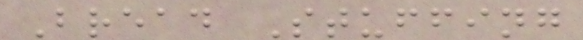Bread Stuffing
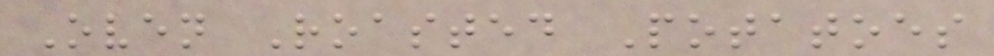Oven Roasted Potatoes
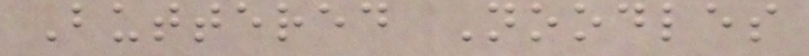Buttered Noodles
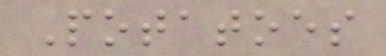Potatoes
